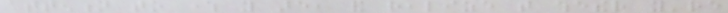attention to where you are, and realize that whether you're
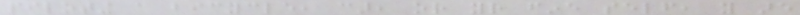piloting a bicycle, car, or your fine self, you are
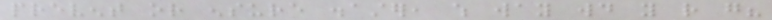prevent or ensure disaster, which way would you rather go?
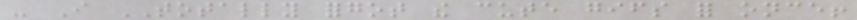- I TOTALLY forgot the cute gifs for once!
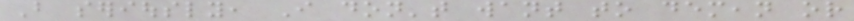But seriously, I don't want to demean or
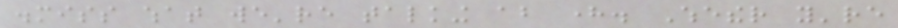dismiss what we're talking about here. Whether you're
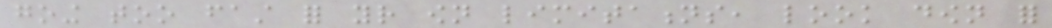going too fast for your own limitations, look down for
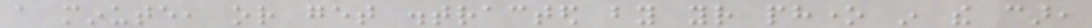a minute, or get distracted by your phone in the car,
